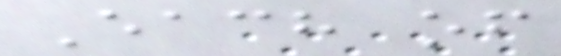Each of
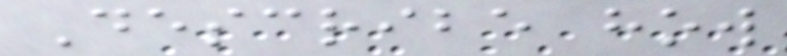Describe how
